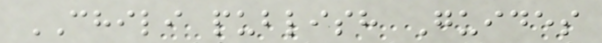CHILI publish Guides
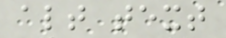alt text
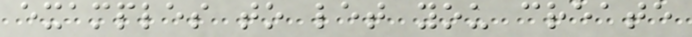examples to let you create
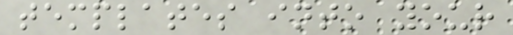templates into your
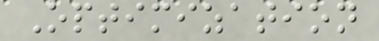Optimization
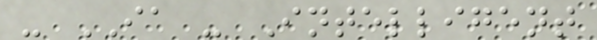- IA - Intelligent
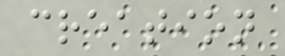creation
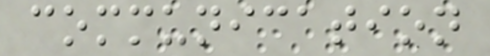communication
